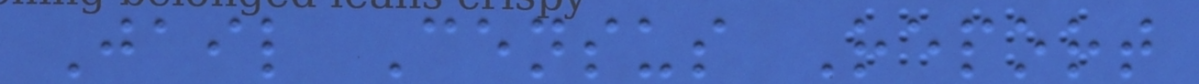Jail Census Report
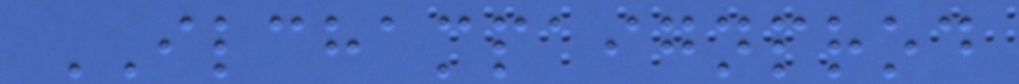ILCHAMPAIGNPROD
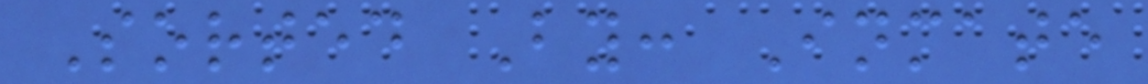Sorted By: Inmate
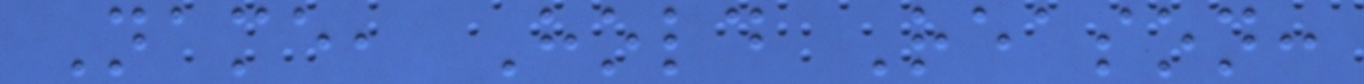Name, Hold Reason:
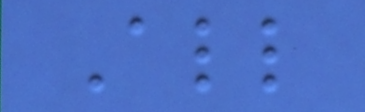All
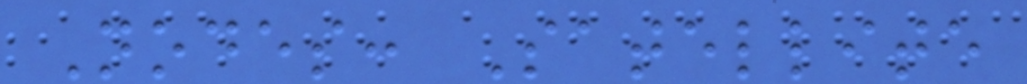Nodes: Satellite
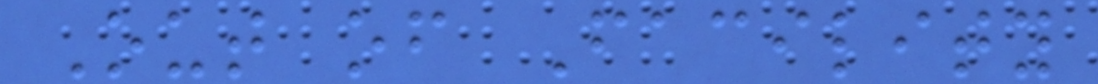Out of Facility
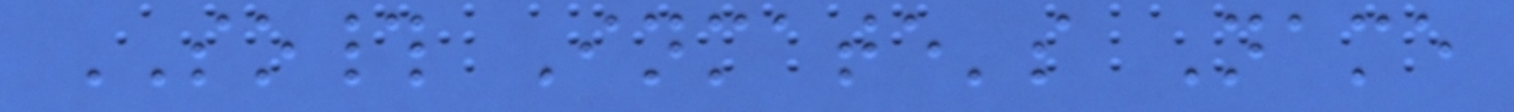SO# Inmate's Name
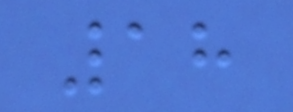18
